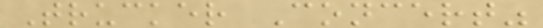Trucker Concert"
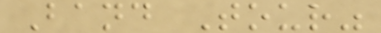Band Tour"
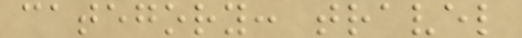category: travel
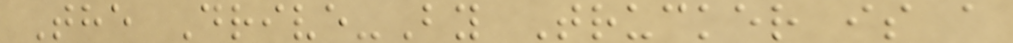The Drive-By Trucker is a
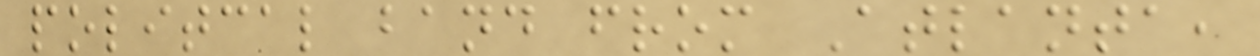politcal band from Atlanta,
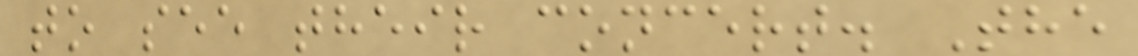to see their concert. The
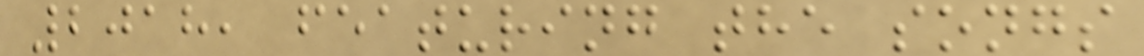2018, featuring the songs
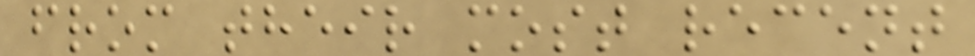from their most recent
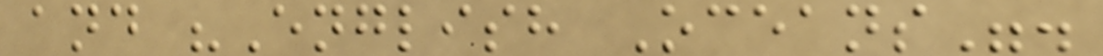and "English Oceans".
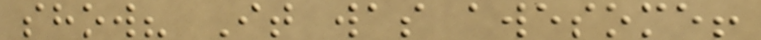show? It was awesome!
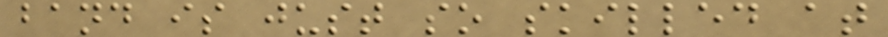band is just so skilled at
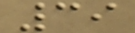39
